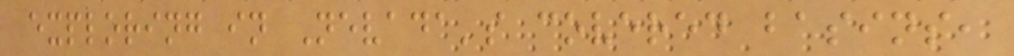exploring in Nevada's covered basins,
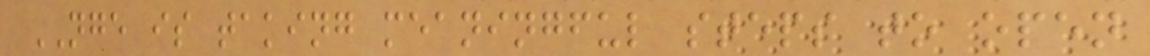NGE is taking meaningful steps to open
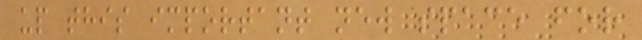up this important new space for
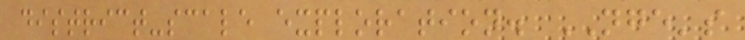district-scale exploration. NGE's
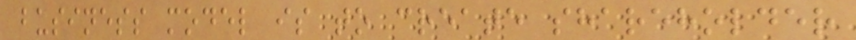business model is to create shareholder
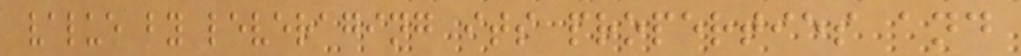value by leveraging its properties and
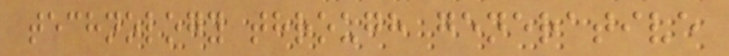technology through generative
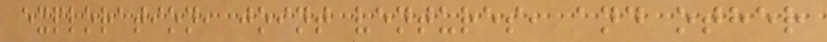exploration, joint ventures, and other
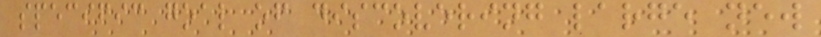specific goal of discovering large new
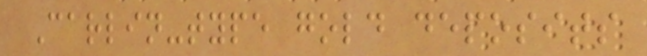Carlin-type gold deposits
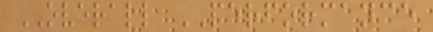OVERALL PERFORMANCE
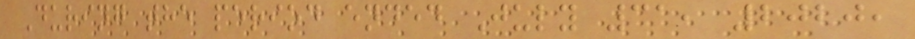During the period ended July 31, 2020,
